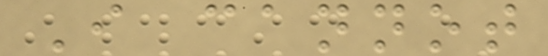I cannot
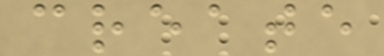create
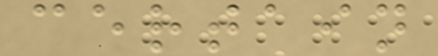certain
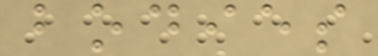bodies
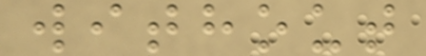without
